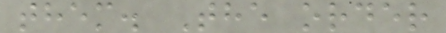them. The order
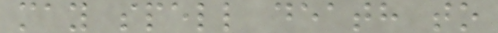may spell death to
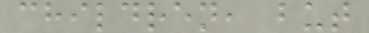children, but
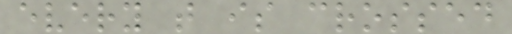every t is crossed
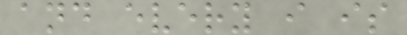and every i is
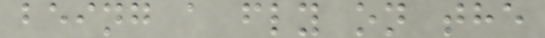being a fly on the
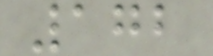172
